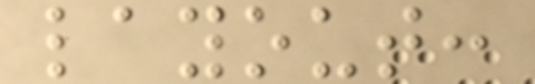layout:
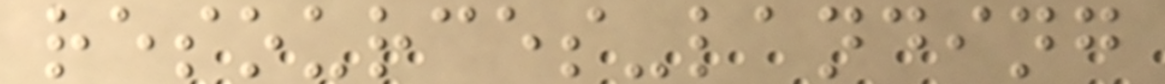resources-landing
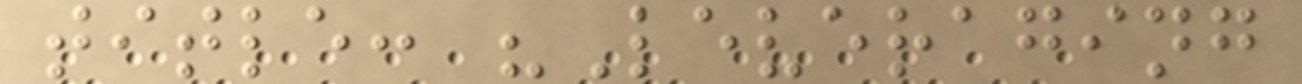title: "Leveraging
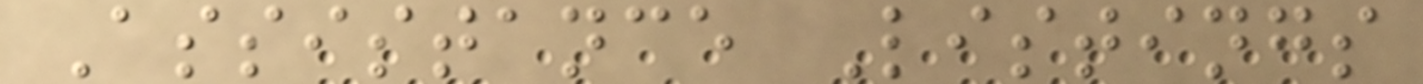Assistance Listings
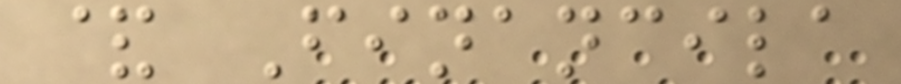& Financila
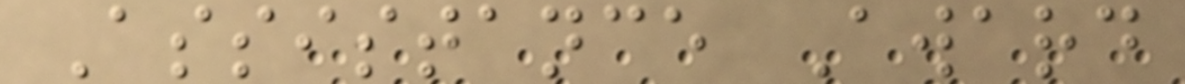Assistance Award
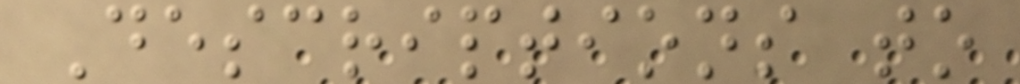Descriptions to
